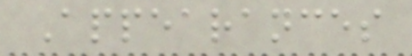Appearances
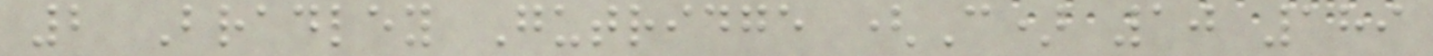2 Bradley Gutridge (C) 10 189
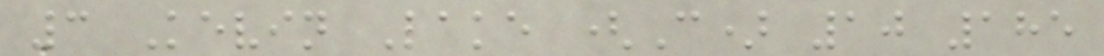3 Kevin Lake (C) 10 185
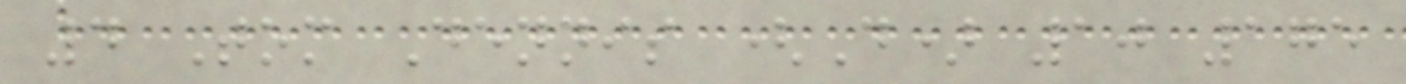4 Tom Dennis (D) 10 175
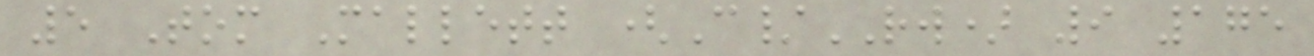5 Tom Mallett (C/RW) 9 175
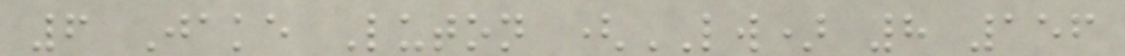6 Jake Luton (LW) 8 156
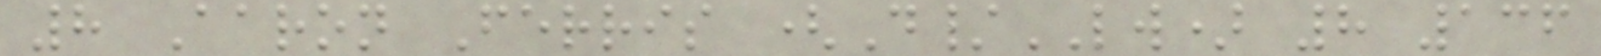8 Aaron Ferris (D/LW) 8 136
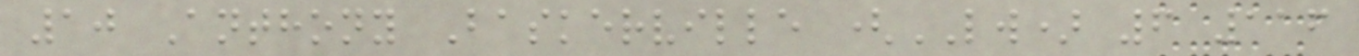10 Anthony Baskerville (LW) 6 116
